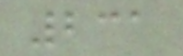231
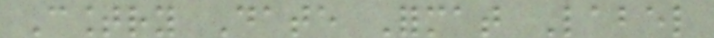Country Date Format Label
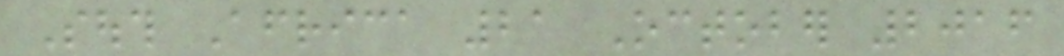South Africa 21 October 2016
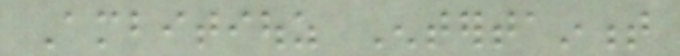Ambitiouz Entertainment
